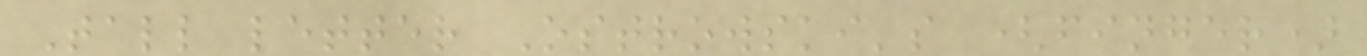Tall letter Ostrowski's (finger)
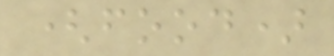(food)
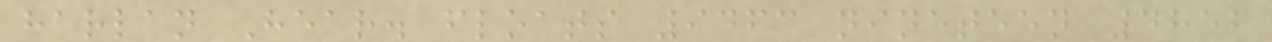harlan Hear. floats 9463 nineteen 4852
